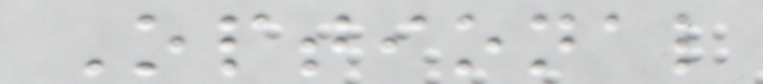Optional
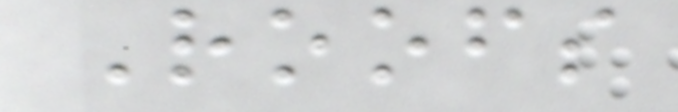Roofs
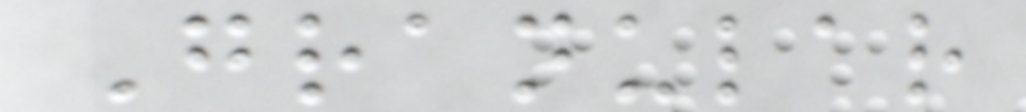Granular
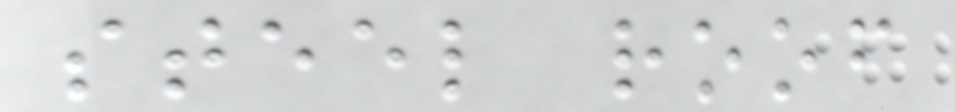steel roof
